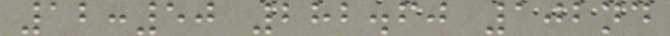12:50 282.60 102nd
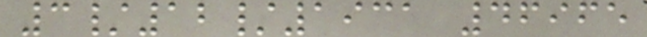3/12/1931 46965
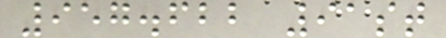957.622 91st
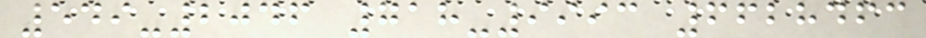549-2046 718-9993 6628463
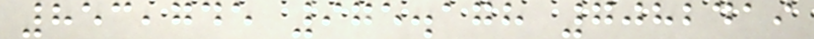853,745 975.178 7082419
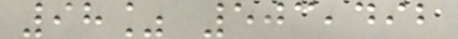98% 503,492
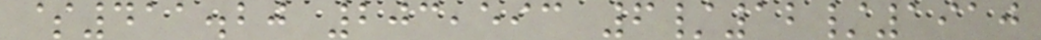$411.20 203,593 6/12/1910
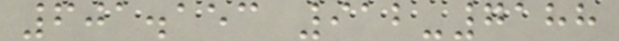601.153 912-7188
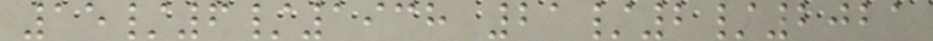15/6/1938 21/2/2021
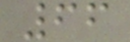66
